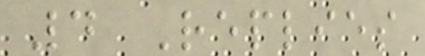4 Replies
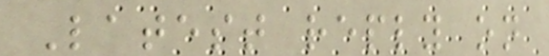Latest reply on
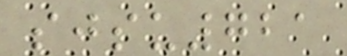sjsu721
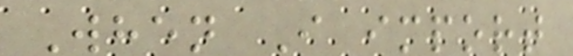When I import
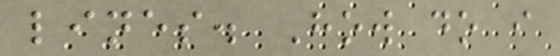lines. How do i
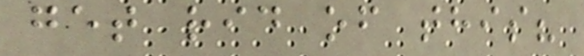get rid of this?
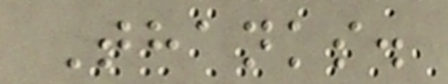Thanks.
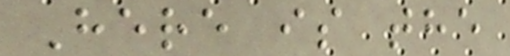Here is the
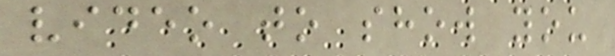video to show you
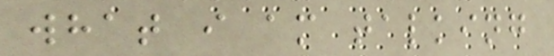what i am talking
